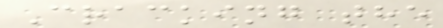Cracking the
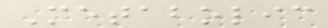Metabolic
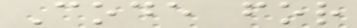Code for
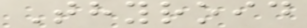Thyroid
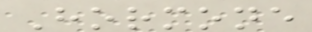Hormone
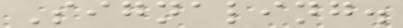Signaling.
